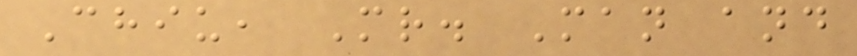Chiu, Mr. Man and
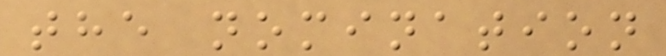the nomination
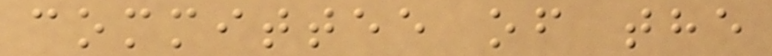committee of the
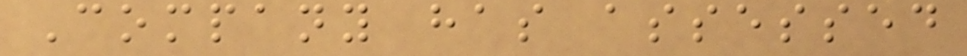Company has assessed
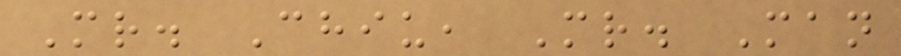Mr. Chiu, Mr. Man
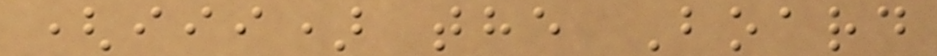(iii) the Board
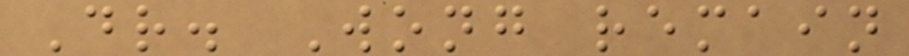Dr. Wong remain
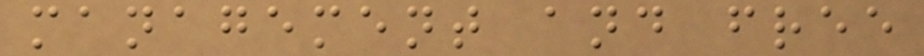management and free
